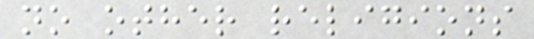no other religions
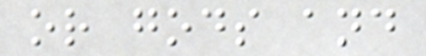or gods and
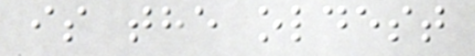is the oldest
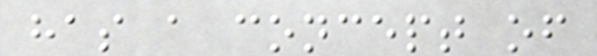has a concept of
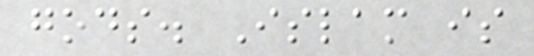gods. Islam is
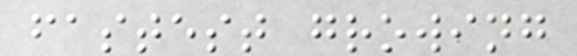fastest growing
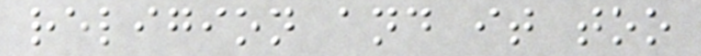religion and it too
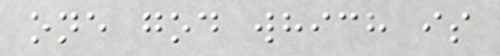one god which is
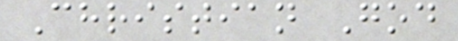Christian God
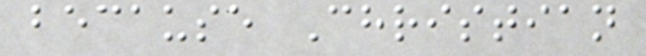because Christian
